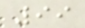99
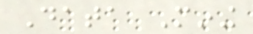Data Mining
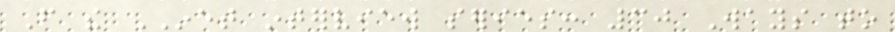From the INET interview series: 30 Ways to
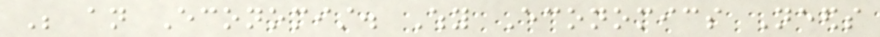Be an Economist. Why Economics Needs
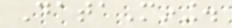DataMining.
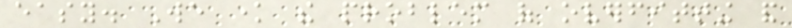easy. We know the problem of overfitting and
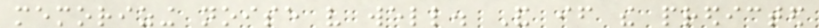memorizing noise very well. And if the predicted
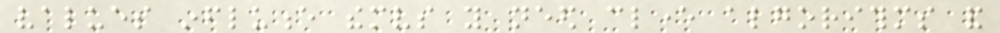values influence themselves you need clever algorithms and
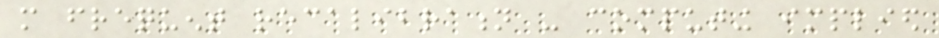more frequent recalibration - computing implied
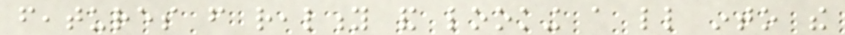features from reality and looking a little into the
